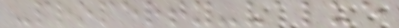-property-value
